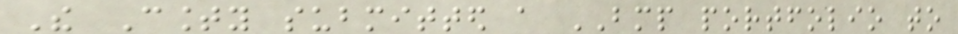The County submitted a BMP portfolio to
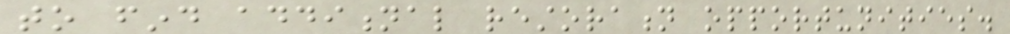to find additional restoration opportunities.
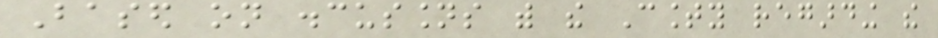Based on discussions with the County regarding the
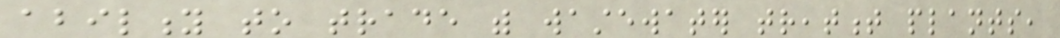ability to trade with wastewater treatment plants,
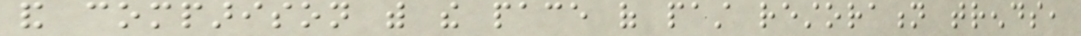and comparison with the pace of past restoration trends,
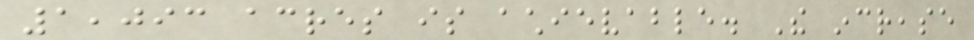1,093 acres is achievable. The increase
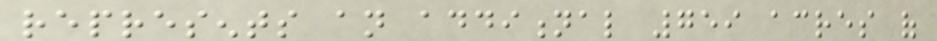represents an additional 759 acres of
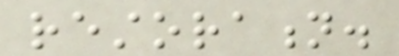restoration.
